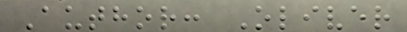Author: Oliver
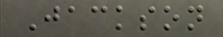Jackson
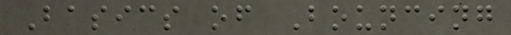Basics of Bouncing
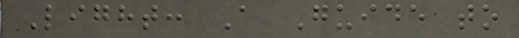Light: A Guide to
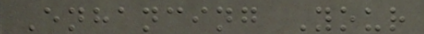Enhancing Your
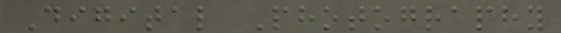Digital Photography
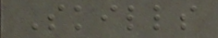Skills
